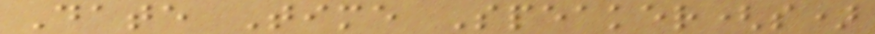Date Time Speaker(s)
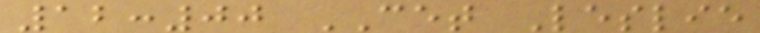12:00 CET Leslie
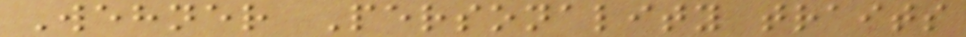Wehner Personality traits
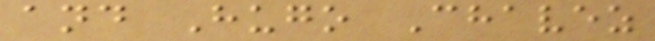and Hugo Chavez
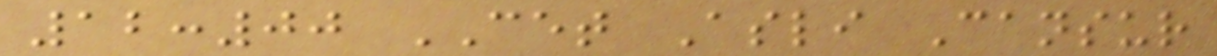12:00 CET Asli Cansur
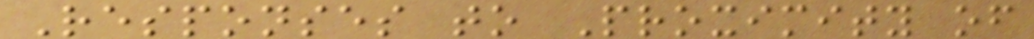Responses to Proximity of
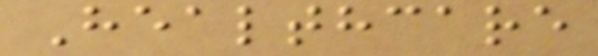Healthcare
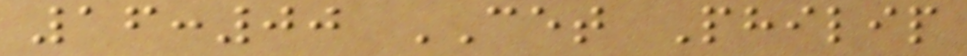16:00 CET Philip
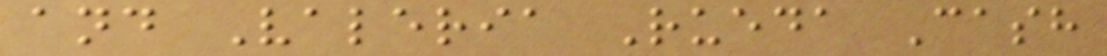and Valeria Rueda Cash
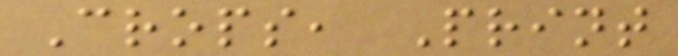Crops, Print
